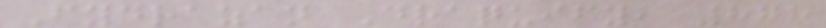Fydrazan Draquify, 878
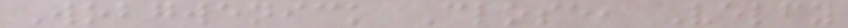Wobgwenick Close, Velfy
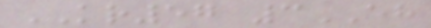KR57 3EH
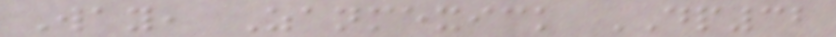Way, Zanmexick DP32
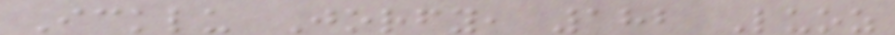Icklu Jorfy, 182 Luoz
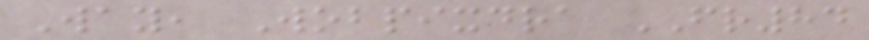Way, Wobpixdra FR84
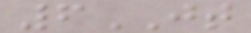6JT
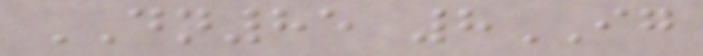DN85 8IG
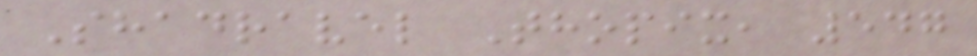Shadravel Thopix, 547
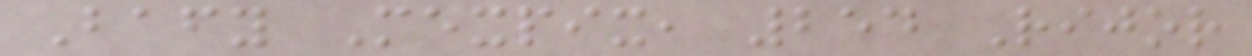Bafy Mexpix, 254 Rijor
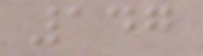147
